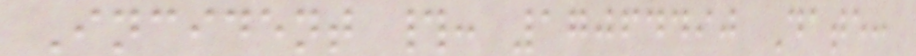Incident #: 17064490 Date:
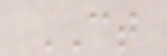CT
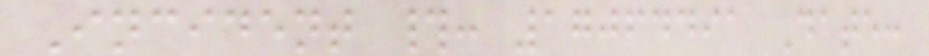Incident #: 17064491 Date:
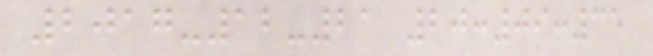2017-12-21 20:09:35
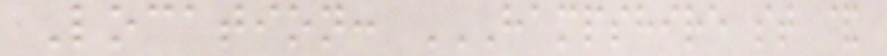Location: HAMPSHIRE ST &
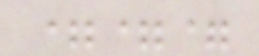===
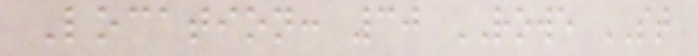Location: 30 ROWE ST
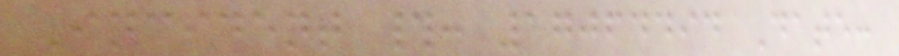Incident #: 17064494 Date:
